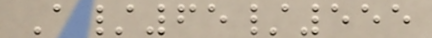A/65/555
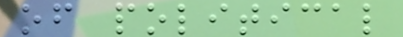of political
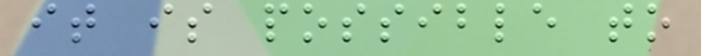it is possible to
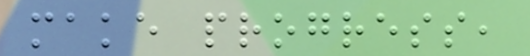make progress,
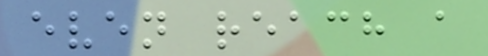even reach a
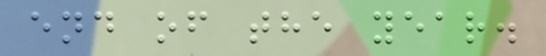end of the year.
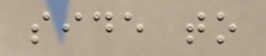side to
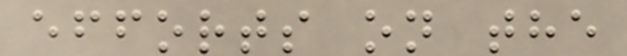efforts on the
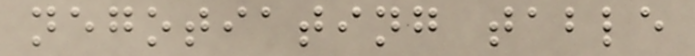negotiating table
